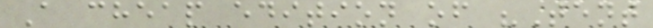A cheap edition of "Tent
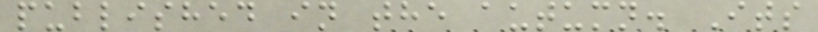published in the autumn. Its
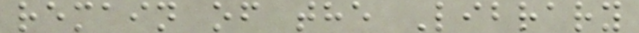remain of the Library
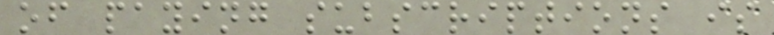of paying subscriptions is
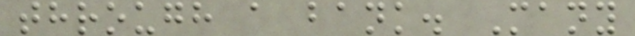through a bank. Many
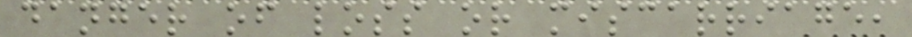danger of loss or miscarriage,
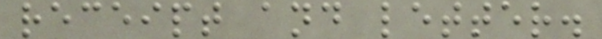receipt and letter.
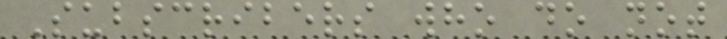Subscribers who do not
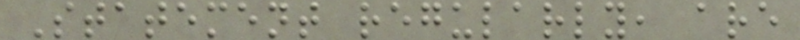Statement regularly, are
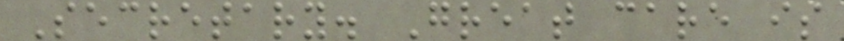Secretary. Great care is
